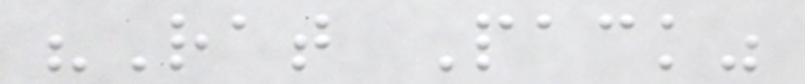"Rat Pack"
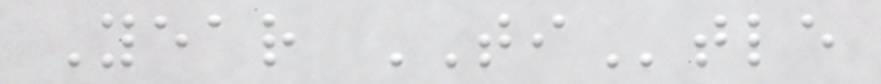Year TItle
